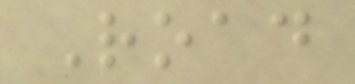Road
